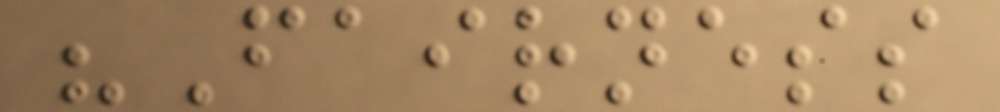"Fairness
